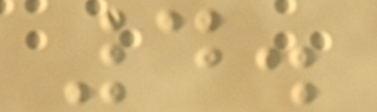4.
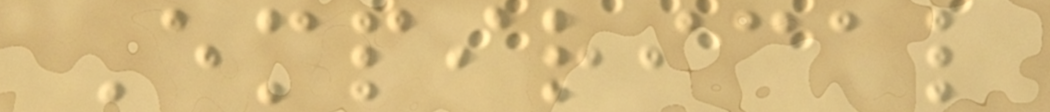Empirical
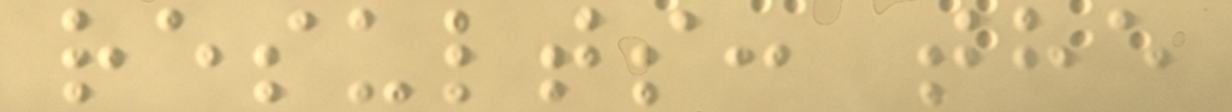results: the
